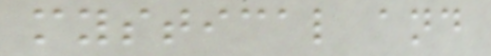mystical and
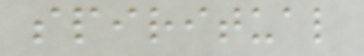spiritual
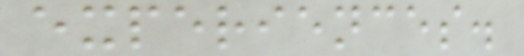experiences.
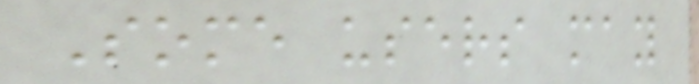Some users may
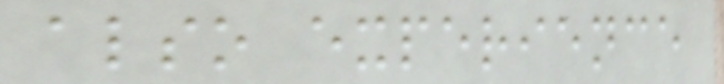also experience
